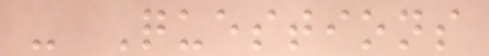- Questions
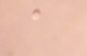a
